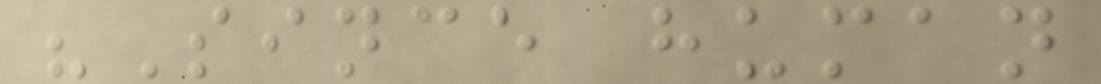"Since human
